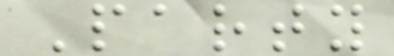Party
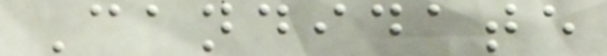Candidate
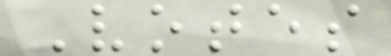Votes
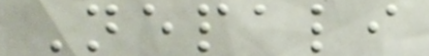Nepali
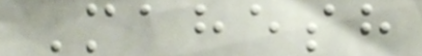Mahesh
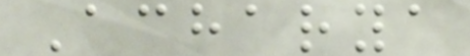Acharya
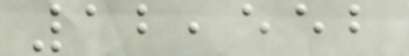12,552
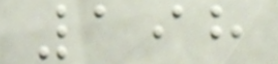198
